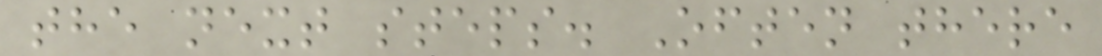the next steps. Often there
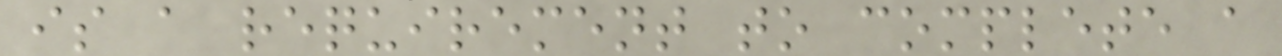is a requirement to complete a
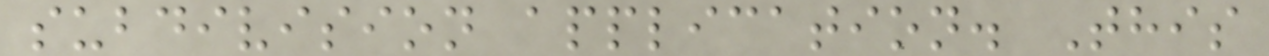subdivision application. This
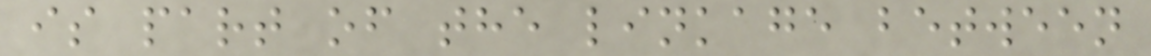is part of the linkage between
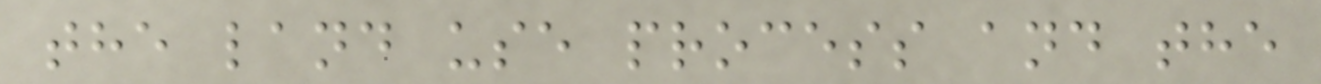the land use process and the
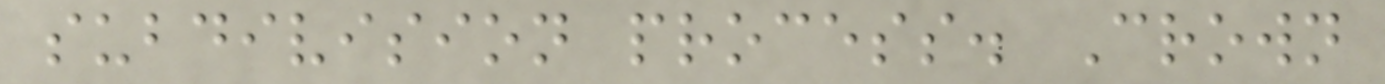subdivision process. Crown
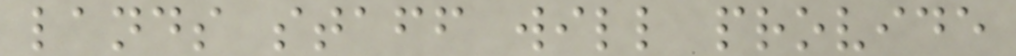lands staff will provide
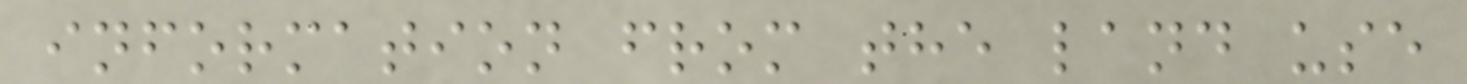information from the land use
